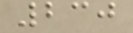230
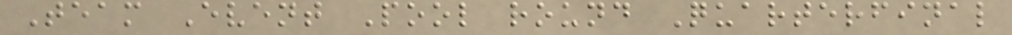Team Event Pool round Quarterfinal
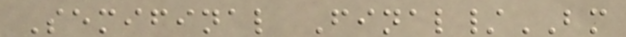Semifinal Final/BM
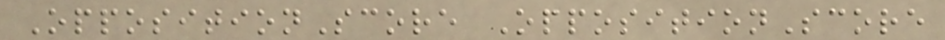OppositionScore OppositionScore
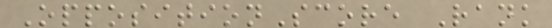OppositionScore Rank
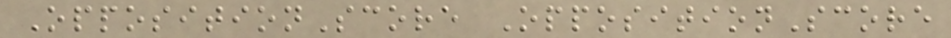OppositionScore OppositionScore
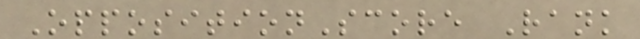OppositionScore Rank
